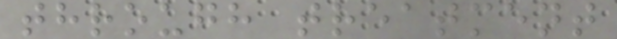through treatment
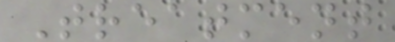Treatment
